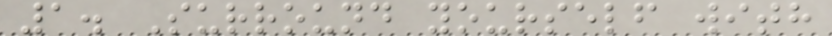1. Surround yourself with
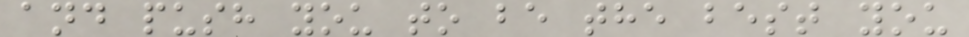and push you to be the best you
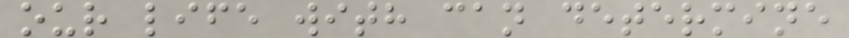our life with can determine
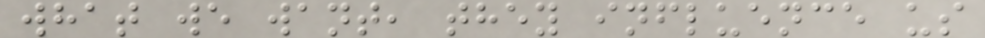what we want, they influence us
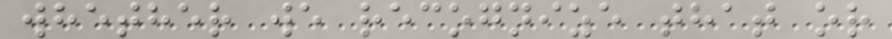whether we recognize that or
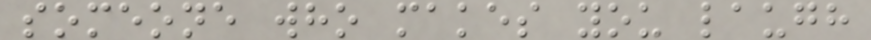someone who makes you laugh
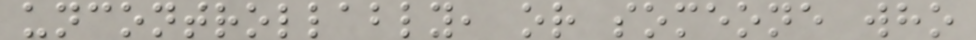uncontrollably, or someone who
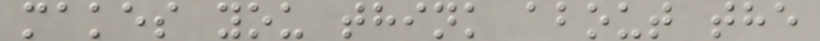makes you think about the
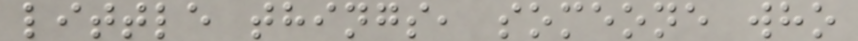little things, someone who
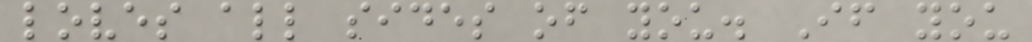loves all sides of you. If you
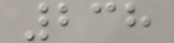238
